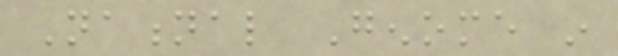National Genome in
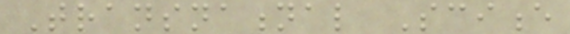Transnational Science
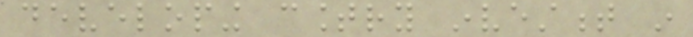developing country investment in
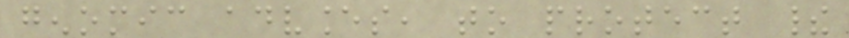genomic advances, to protect their
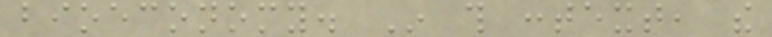bioeconomy. In this context, the
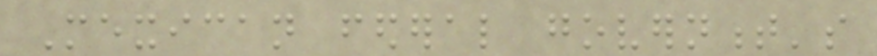Mexican federal government's
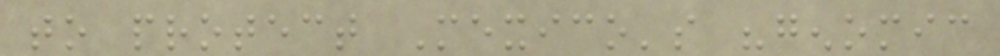to protect Mexico's "genomic
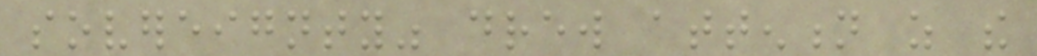sovereignty" drew attention as the
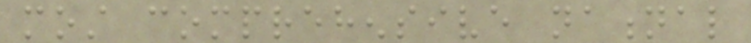most comprehensive national
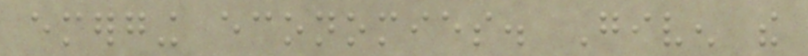emerging economies. Given the
